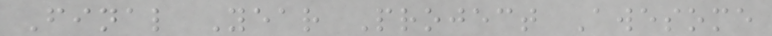Final Year Project Awesome
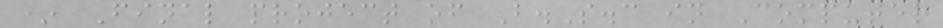* Final project of B.S.c in Computer
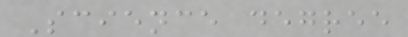Science degree
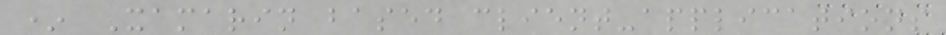* Xamarin based client-applications
